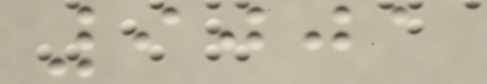9001
